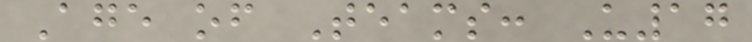Age of Teams: U17
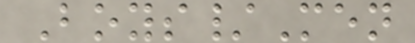Boys/Men
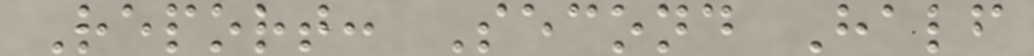Report: Second Half
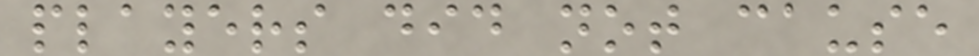players did not cause
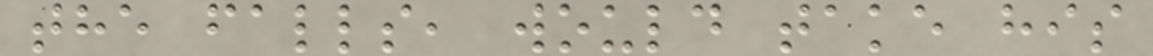the falls, would take his
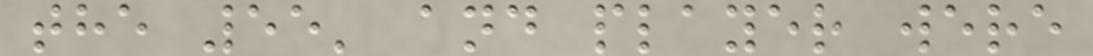the 55' and player were
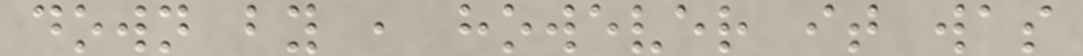down by , however it was
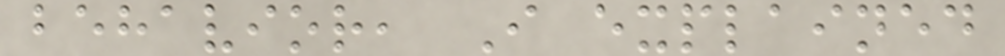behavior, I explained
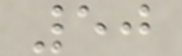50
